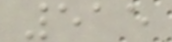515
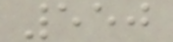550
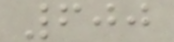600
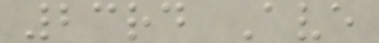23rd Ave
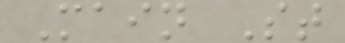Main St
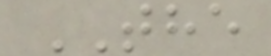THE
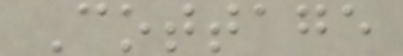Cottage
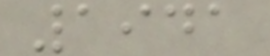1941
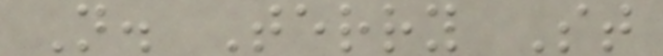N. Terry St
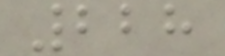228
